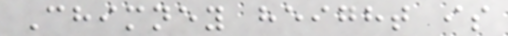Chimney height is
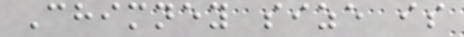Chimney size is
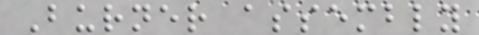Burner assembly
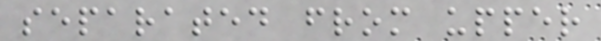separated from upper
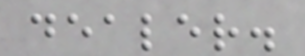dealer.
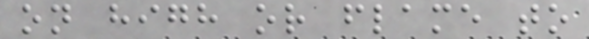on high or flame to
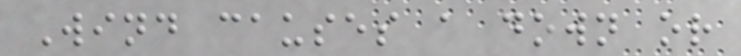Wind causes a down or
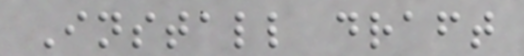Install draft
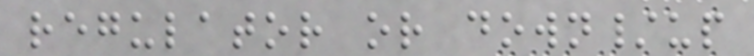regulator or down/up
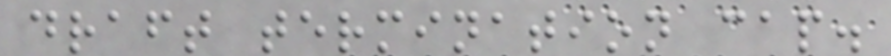draft termination cap.
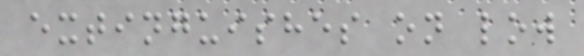extinguishes on low
